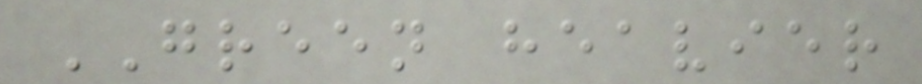GREEN heavier
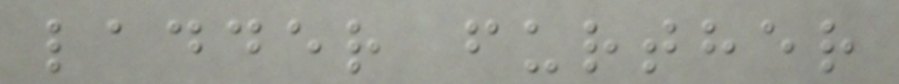ladder further
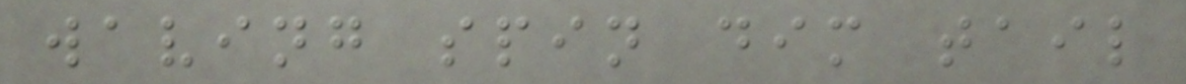waving spin dim tail
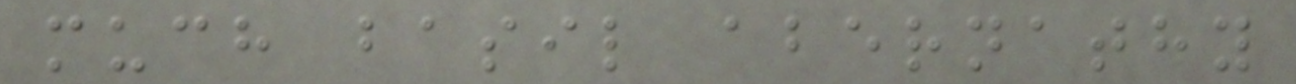much basil abernathy
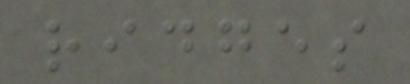ridges
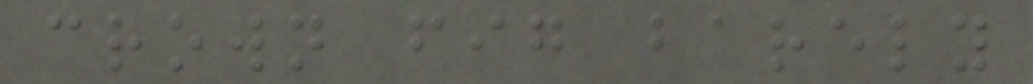crown fig barely
